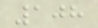108
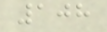108
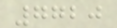7720
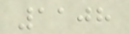1108
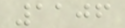1106
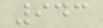943
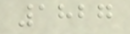1827
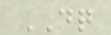DQ
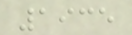1935
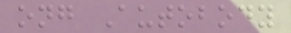ong Autobody
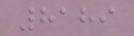8189
